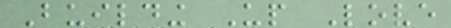Building Up Love
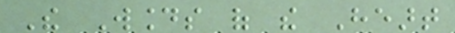The Wounds of the Heart
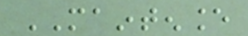MAINTENANCE
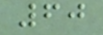60
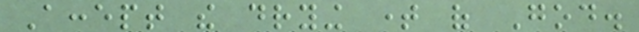Accept the drying time of God.
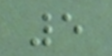5
